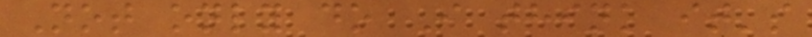Not only do I think it's
